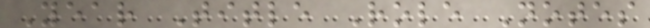Year Title Role Notes
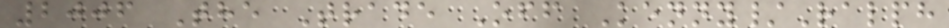2006 The Trade Off Kenny/Ralph
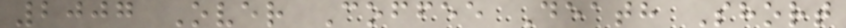2007 Over Coffee Death Short
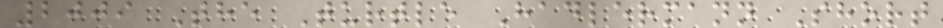2009 The Turtle Hadlermann Short
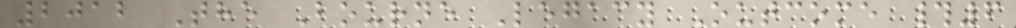2012 The Bourne Legacy Outcome #6
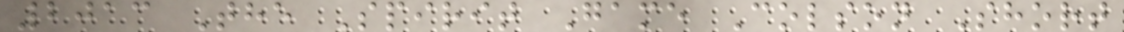2013 The Spirit Game Colson Short
